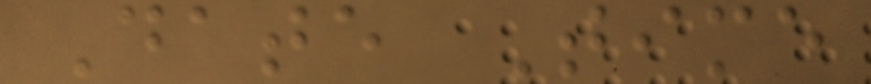Date Time
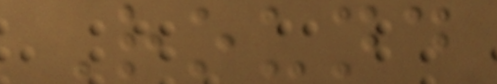Round
